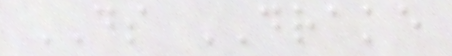DS DRAKE
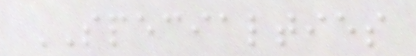SPECIALTIES
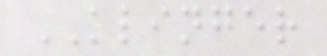KLINGER
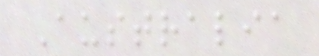Australia
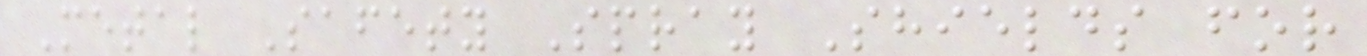Metal Safety Spray Shields for
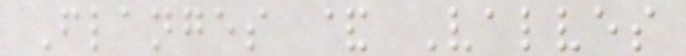Flanges & Valves
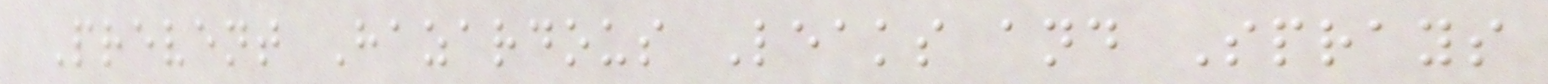Prevent Hazardous Leaks and Sprays
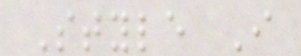Style I
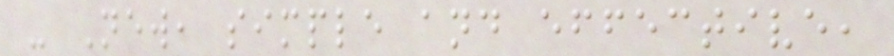- New, simple and effective,
